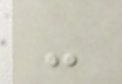-
